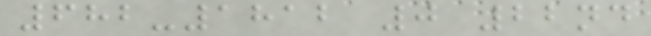682-1812 0 22nd
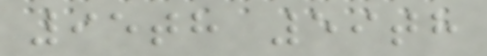95th 59th
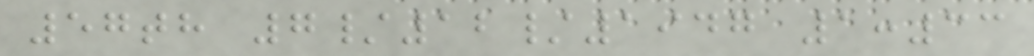57th 7/12/1947 1:33
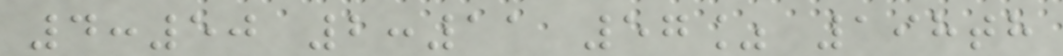4:50 2:11 57% 198th
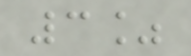3%
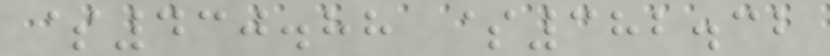$430.88 $382.32
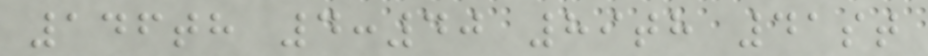146th 4:40 89th 41st
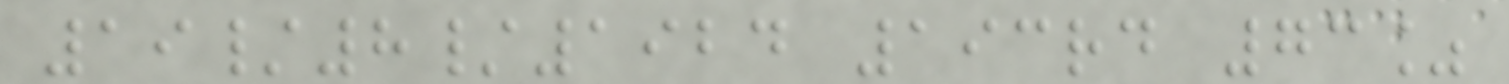19/8/1924 193rd 73%
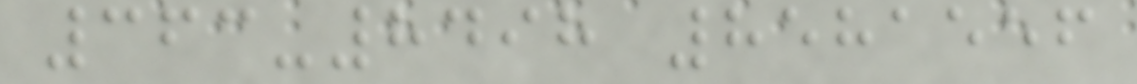363-8498 8581556
